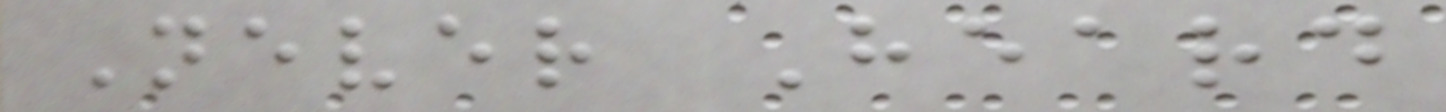Never Heard
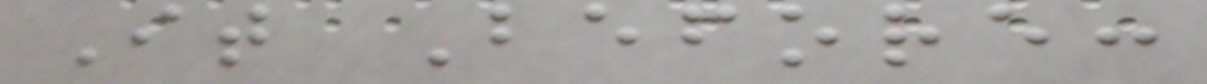It Before:
